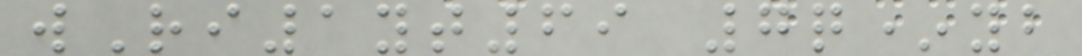wRi1yt69 7q*yb
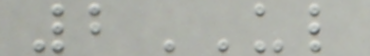2UL
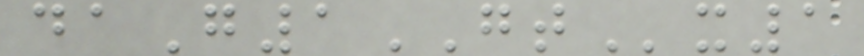daG1GTx1
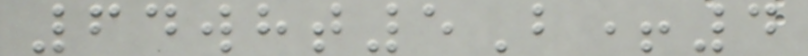64wht5B+4
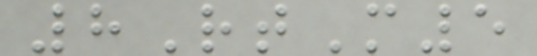8RtM5
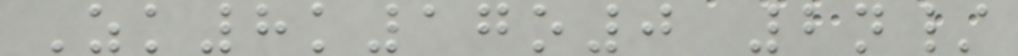Zk8k17o0 2n/
